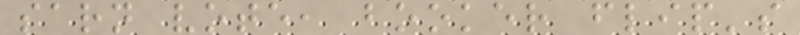sarn vote, booker flip's
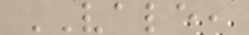VALE,
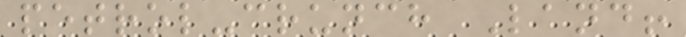petrol-crunch Land!
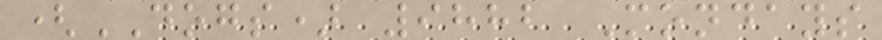(DOGS) 9882 Mondays
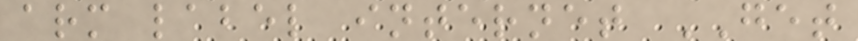arm label internet GET
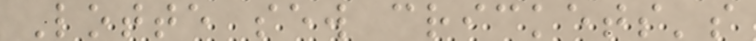Lotte sew crickets's
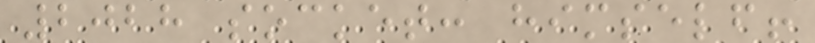2028 socket: himself!
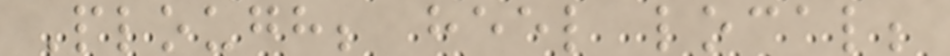Plough; heel local;
